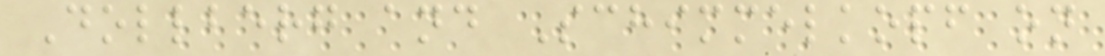Dollberg and Schimmelkopf on
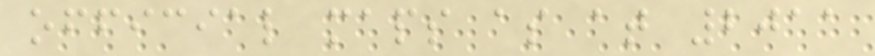official maps as at 2011
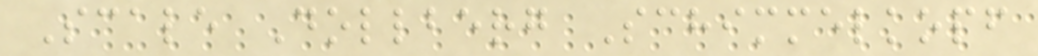Scale Dollberg Schimmelkopf
